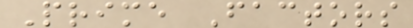Prime Factors
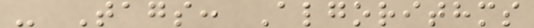- Tags: Algorithms
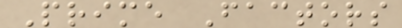Prime Factors
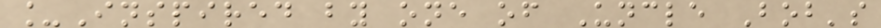_Inspired by one of Uncle Bob's
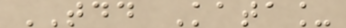TDD Kata_
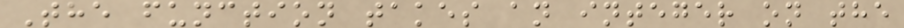The function takes an integer on the
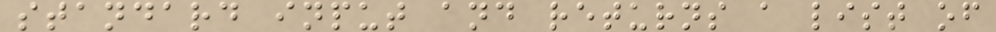standard input and returns a list of
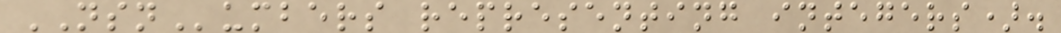NSNumbers representing integers).
